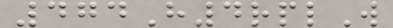474H4rplW
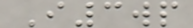I3wp
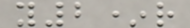y2*r
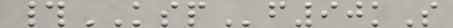#KSPf90kS
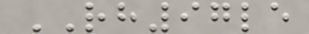RH97le
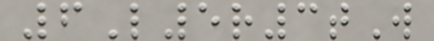6L5r3tW
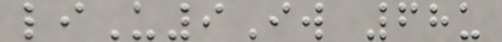liU9Iw 68u
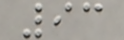93
